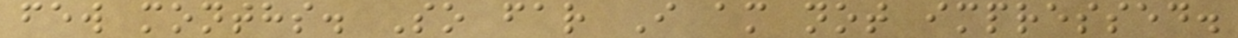few months. So far I am not impressed.
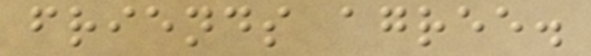friends agree.
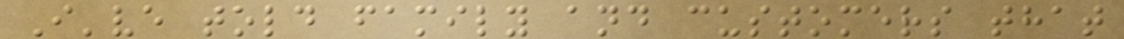I've told family and customers that
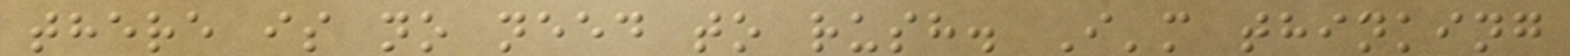there is no need to rush. I'm thinking
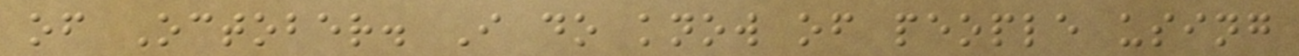of October. I do know of people using
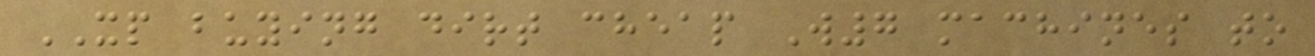XP buying dirt cheap W7 machines to
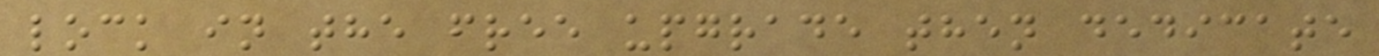lock in the free upgrade then dedicate
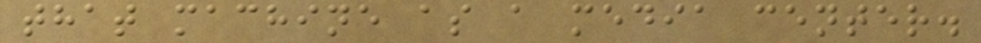that machine as a media center.
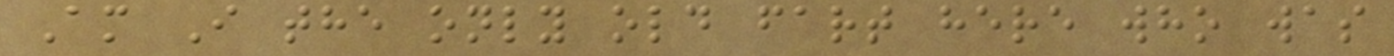Am I the only old fart here who was
